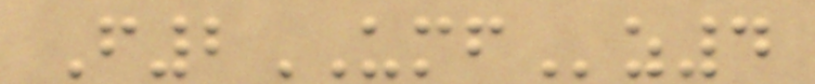F2UMFz4
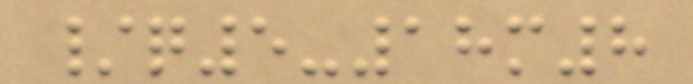/q5-18m8
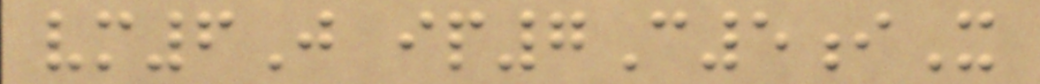vm6J ip7C5iX
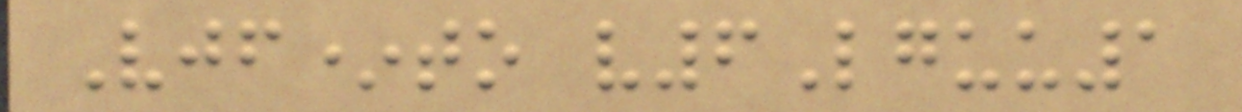Vjf*to v6Lguu1
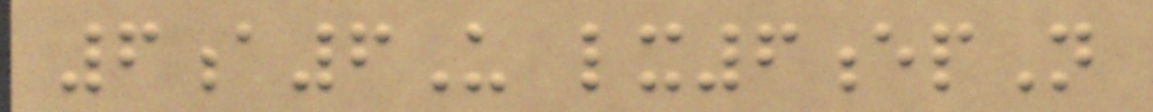6a6U lx6epN
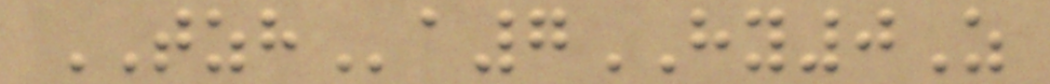TZHa7HY0Z
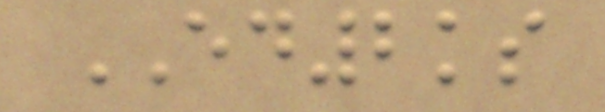ED2ks
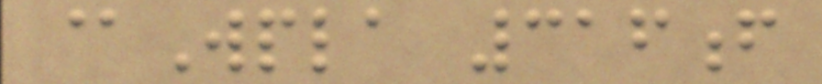@Wpla 316f
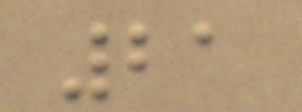21
